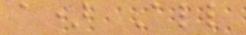a) All
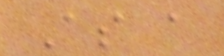As a
